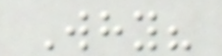Why?
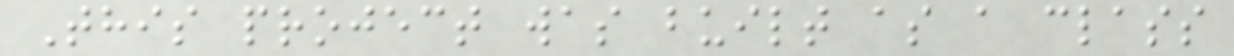This project was built as a class
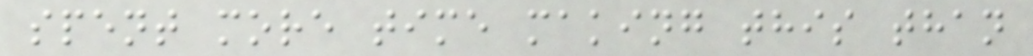spent more time making this than
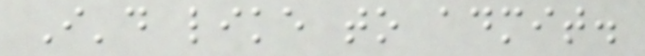I'd like to admit.
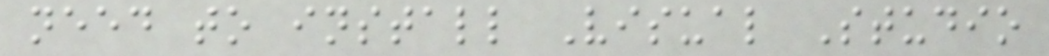need to install Visual Studio
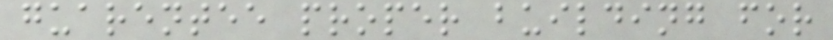guarentee proper building for
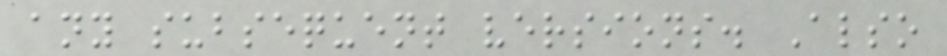any subsequent versions. Also
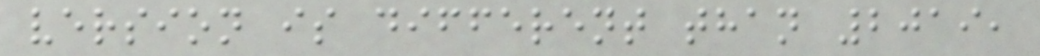version is different than 2019,
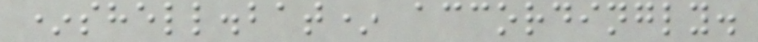*shell.bat* accordingly.
